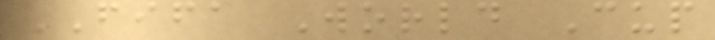FIFA World Cup
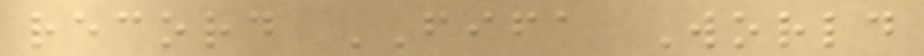record FIFA World
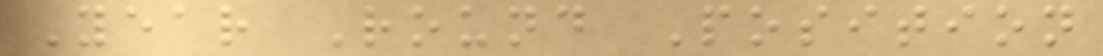Year Round Position
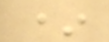*
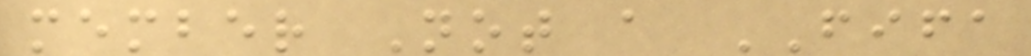member Not a FIFA
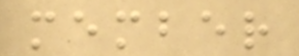member
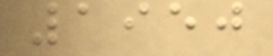1950
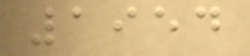1954
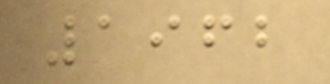1962
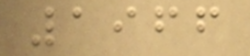1966
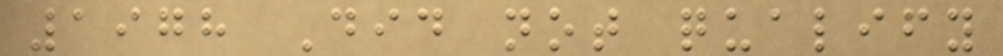1978 Did not qualify
